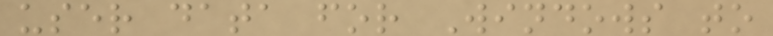user data for Windows to
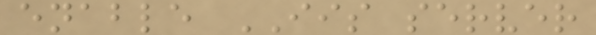enable IIS server
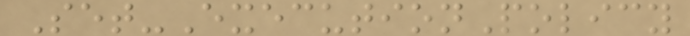Set-ExecutionPolicy
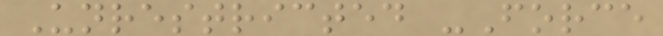Unrestricted -Force
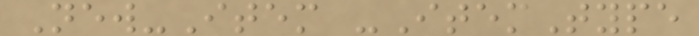New-Item -ItemType
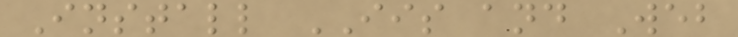Install IIS and Web
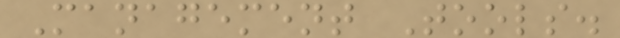Management Tools.
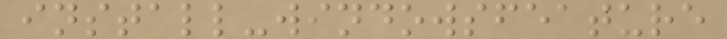install-windowsfeature
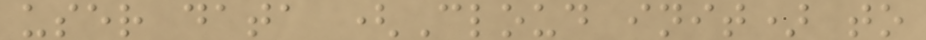user data (Cloud init) to
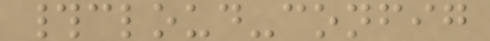#cloud-config
